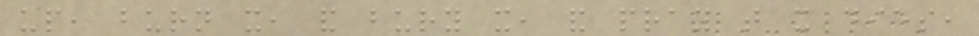up, burn it, and bury it, and pray that it dies,
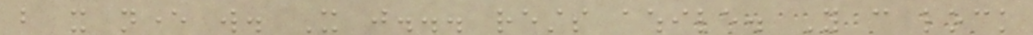but it never will. It just... rests awhile. You can lock
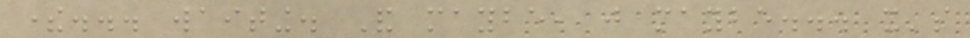there... waiting. And maybe, just maybe... it's
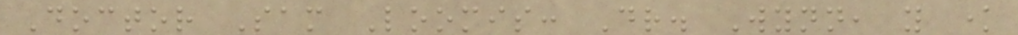Doctor Sam Loomis: Dr. Wynn, you know
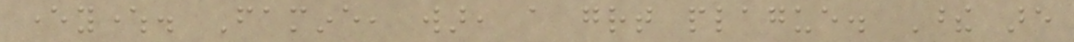everywhere. Famine, war, a great plague. These are
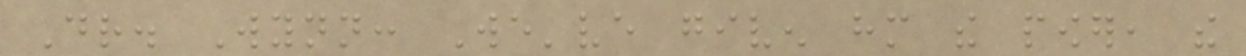Dr. Wynn: We've given him the power, the
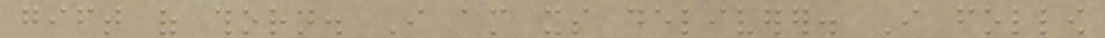gift of thorn. I am its deliverer. I follow
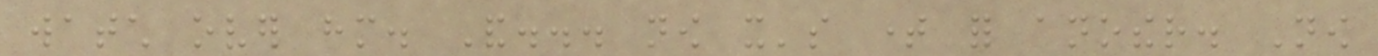watch over him. And... now it's time for another. Now
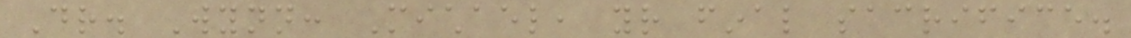Dr. Wynn: Michael, your final sacrifice.
